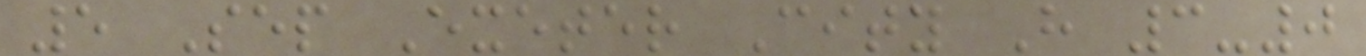5 Sep Exeter City H 3-0
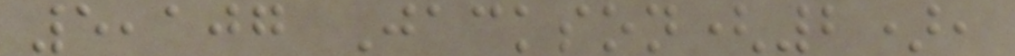5,107 Jackson(2),
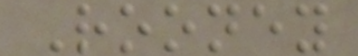Rooney
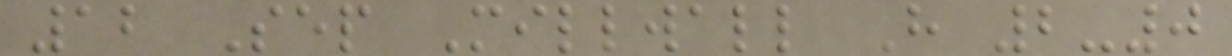12 Sep Millwall H 2-0
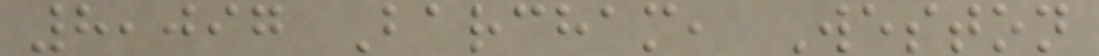8,097 Barcham, Weston
